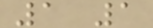1 1
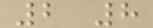2 8
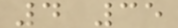4 35
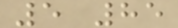5 85
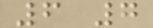6 7
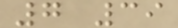7 39
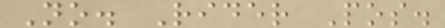No. Rider Pos.
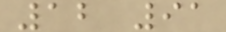12 91
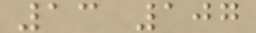13 107
